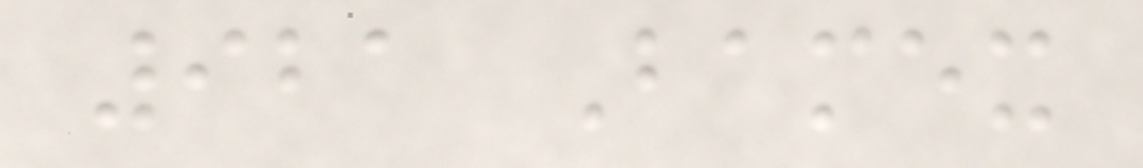921 Bamex
